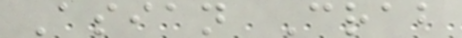Asian Crab
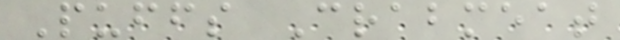Puffs Crabmeat
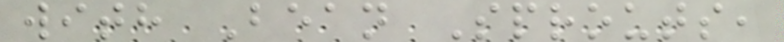with Bean Sprouts,
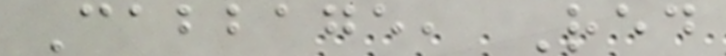Cabbage, Red
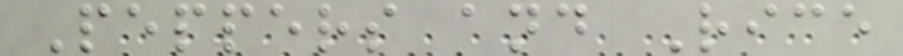Peppers and Rice
